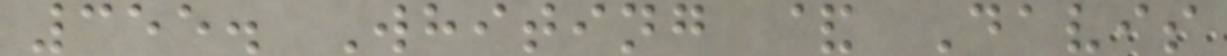355. Whiting & Davis
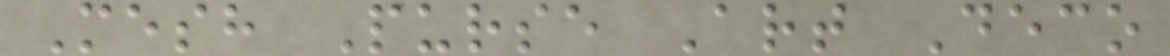Mesh Purse Art Deco
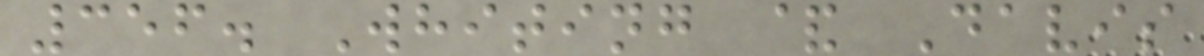356. Whiting & Davis
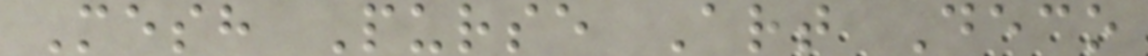Mesh Purse Art Deco
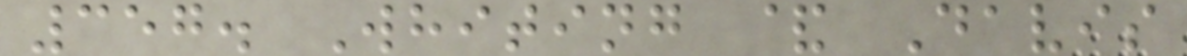357. Whiting & Davis
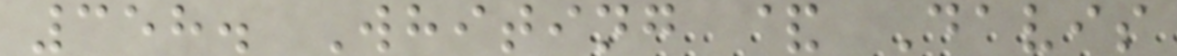358. Whiting & Davis
